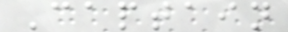Captain
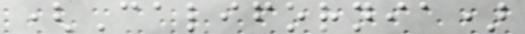(California)
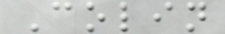Colin
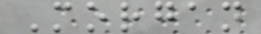Morgan
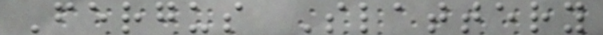Fergus Slattery
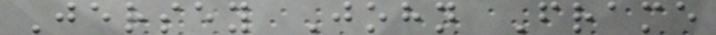Jersey John Frame
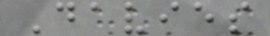Davies
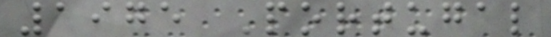1975 Portugal
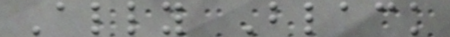Ally Black
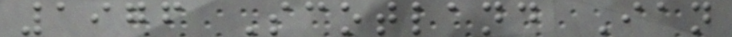1976 Scotland Ian
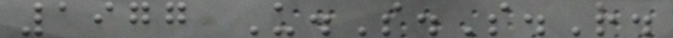1977 U.S.S.R.
